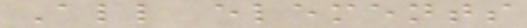All elements
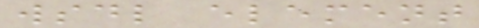wsdl element
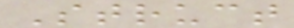Struct
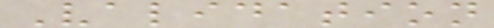Validation
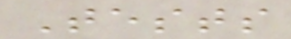Tests
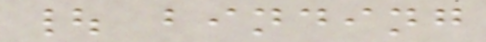| binding
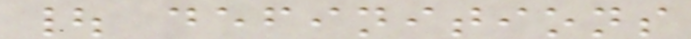| definitions
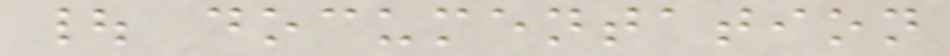| documentation
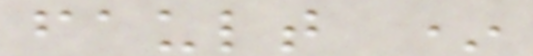fault *
